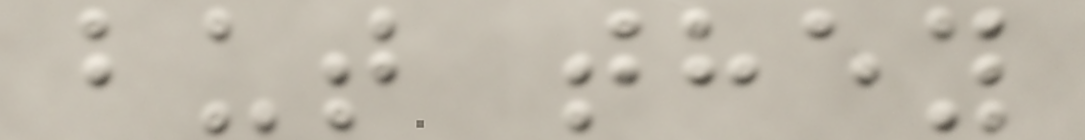but they
